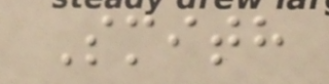Smith
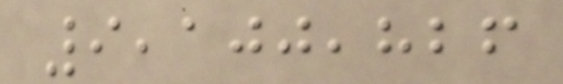9,100,826
